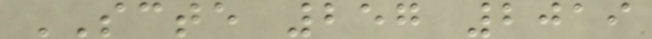SCTE 257 2019
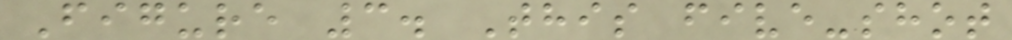Figure 3. This five-shot
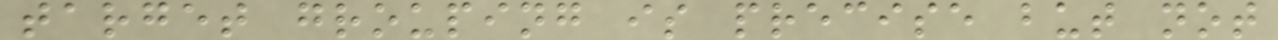target grouping is precise but not
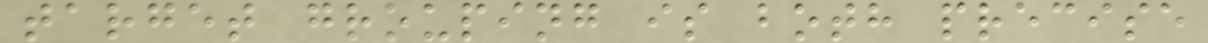target grouping is both precise
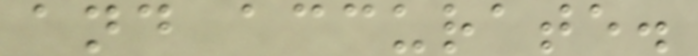and accurate.
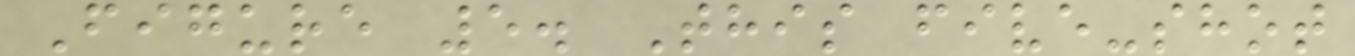Figure 5. This five-shot
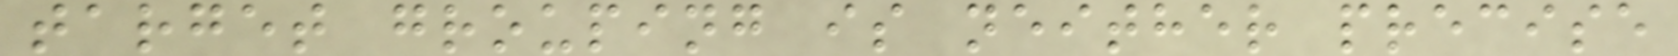target grouping is neither precise
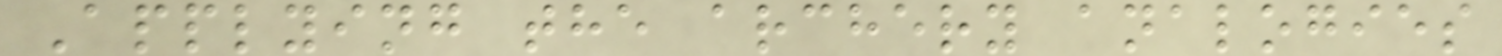Applying the archery analogies
